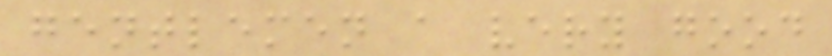gentlemen a very good
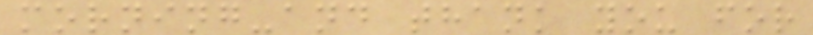morning-and thank you for
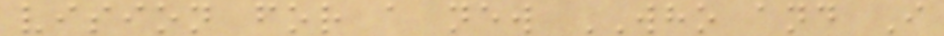vision for a new WHO and I
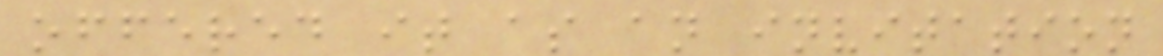offered it as an invitation
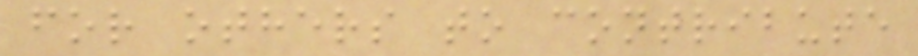for others to contribute
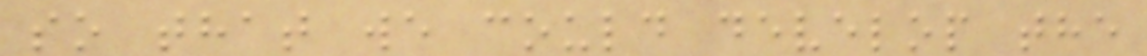so that we could develop the
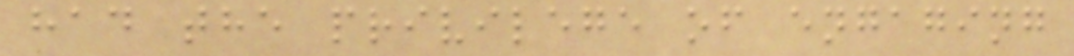had the privilege of engaging
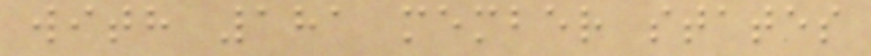with 181 member states
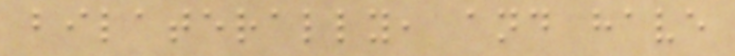bilaterally, and have
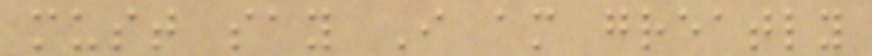must say I am greatly
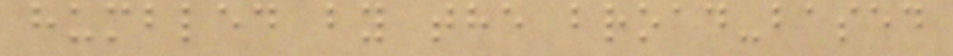humbled by the broad-based
